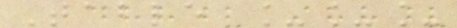Table ___
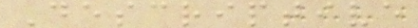Descriptive
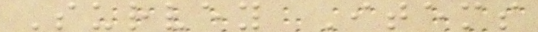Survey Items
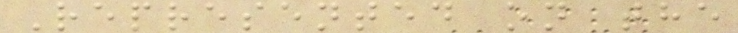Represented on the
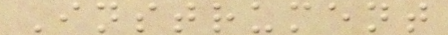Instrument
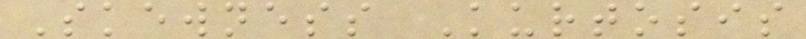Skewness Kurtosis
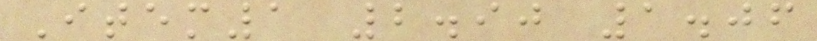Item1 2.90 1.06
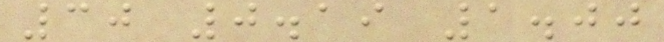30 0.19 1.00
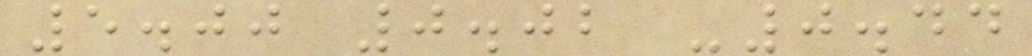5.00 0.02 -0.44
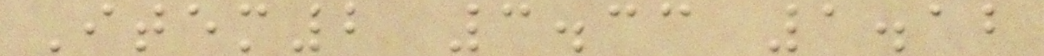Item2 3.33 1.12
